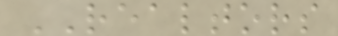REALTORS
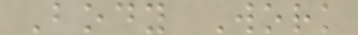Body Work
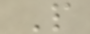P
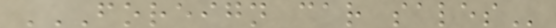FOREIGN CAR SALES
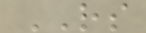RS
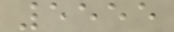5555
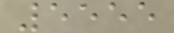5555
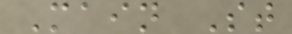Main St
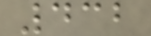432
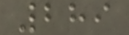289
